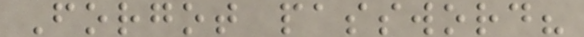Forgot password?
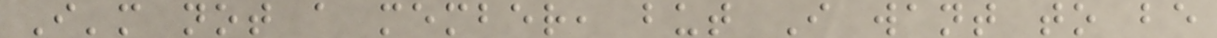I'm not a member, but I want to be
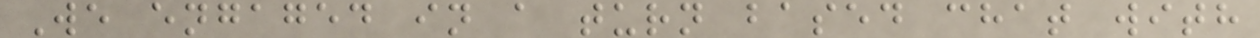We engaged in a turn based chat with
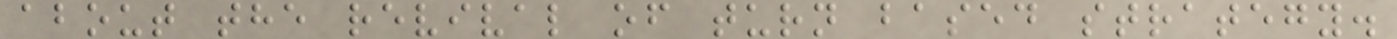about the revival of turn based strategy.
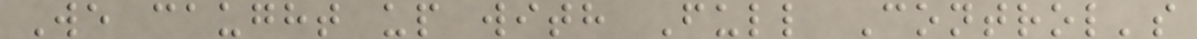We caught up with Full Control's
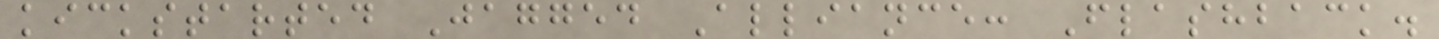kickstarted Jagged Alliance: Flashback.
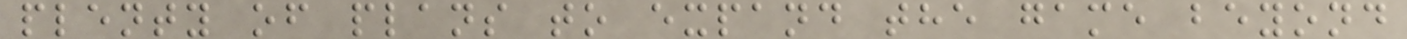plenty of plans to expand the game beyond
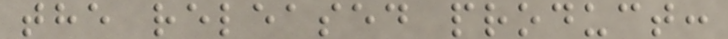the released product:
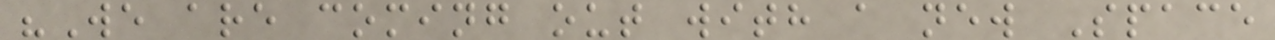"We are coming out with a new Space
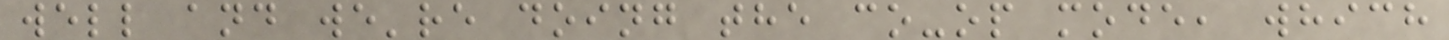well and we're doing the co-op mode, which
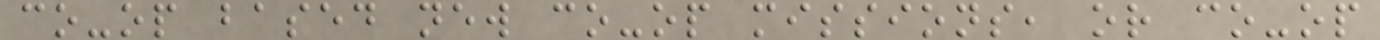co-op based new co-op missions, or co-op
